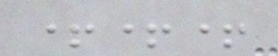+++
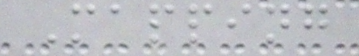Mapping
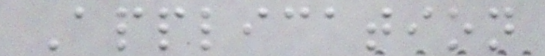Application
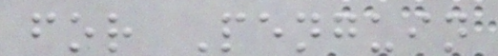for Penguin
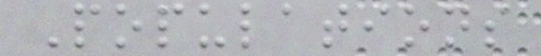Populations
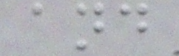and
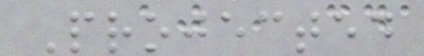Projected
